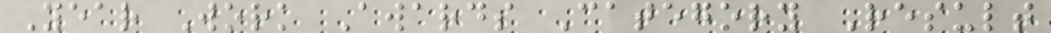Year Work Awards Category Result
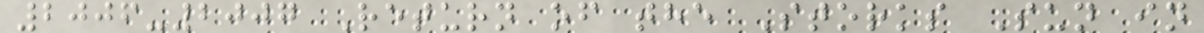2006-2007 Return of the Storks Sun in
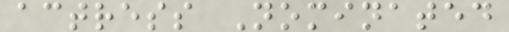actress Nominated
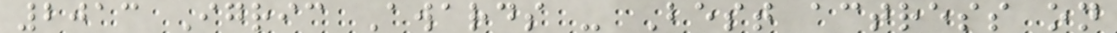2013 Igric Awards - Best actress on
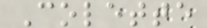Colette
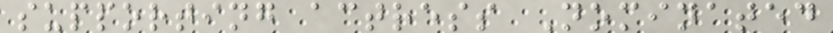supporting actress Nominated
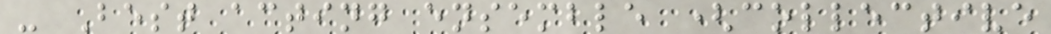- Best acting ensemble (collective
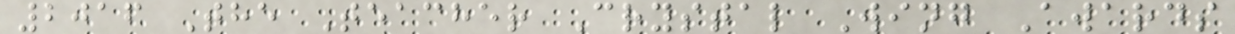2016 The Teacher Crystal Wing Awards
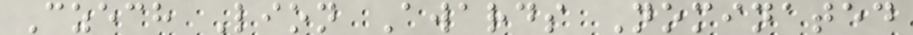Czech Lion Awards Nominated
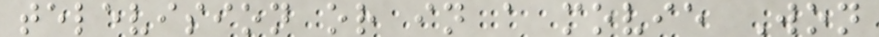television or in a movie Won
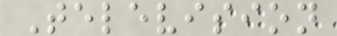Television
